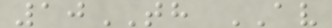10TH AV
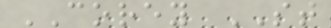COREY ST
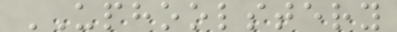UPHOOLSTERY
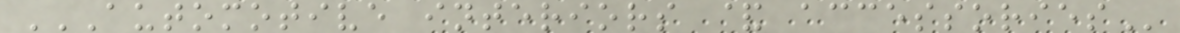AUTOMOTIVE INTERIORS & ACCESSORIES
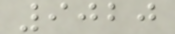9020
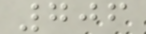706
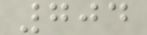704
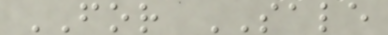FOR SALE
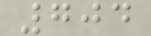704
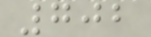702
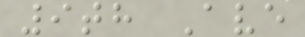9th Ave
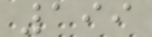199
